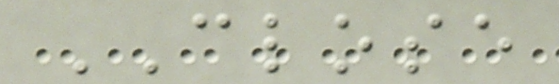CLOSE
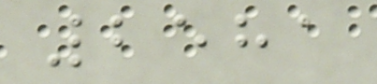2581
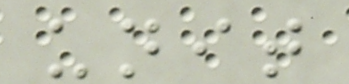unit
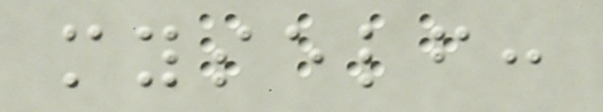myself:
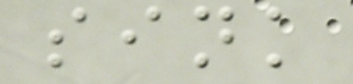sink
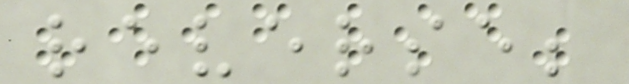reverse;
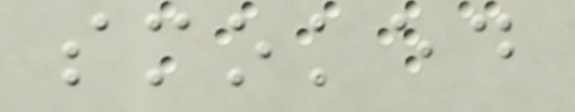smoked
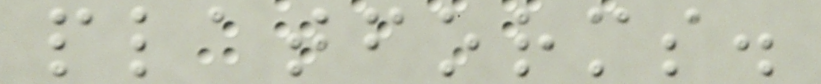platforms.
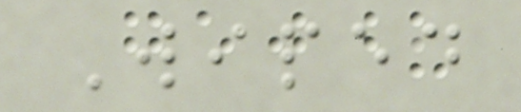Wiped
